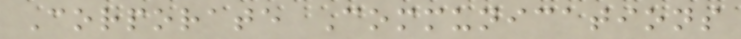Corporate Communications
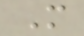M
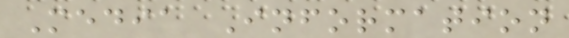Media Information
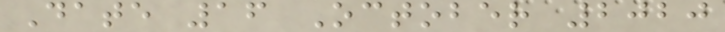Date 16 October 2020
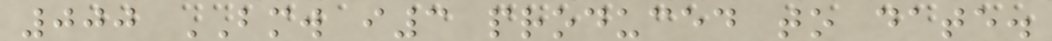000 BMW i3 produced to date.
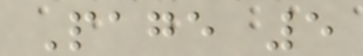Page 5
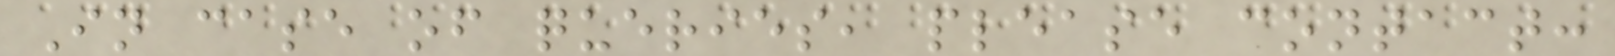In case of queries, please contact:
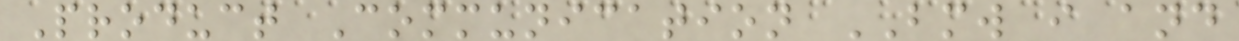Product Communication BMW i and
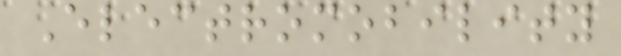Electromobility
